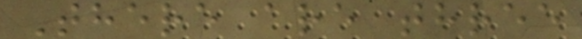There are three
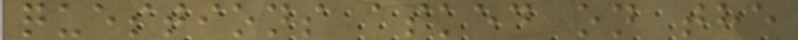questions asked on the
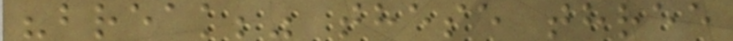"break;" these three
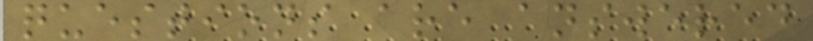questions are answered
